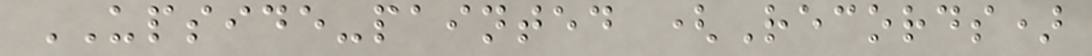UPSIDE-painted (Records)
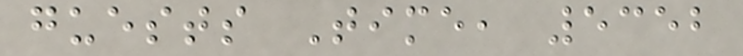guests Time, 5352
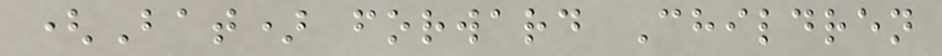(Bat) forward Children
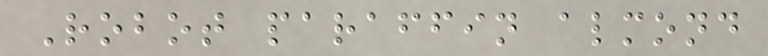Robot paraffin almond
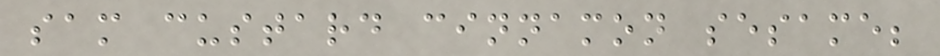sam custard cinnamon sesame;
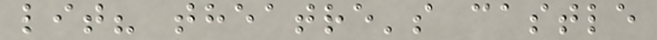lit? theatre's castle
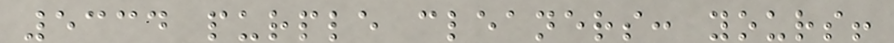5334 purple cleaners: yours!
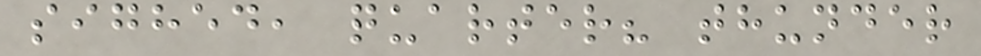sighed, quarter? thunder
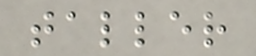taller
